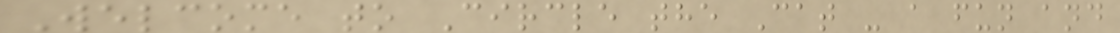Welcome to Circle the Cat - a fun and
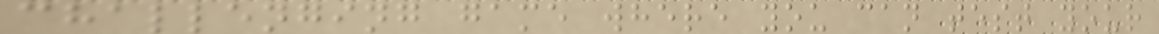challenging game where you can test your
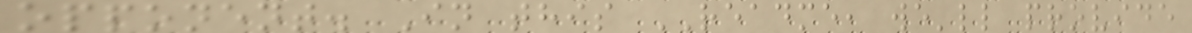opponent. In this README, we'll provide
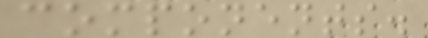components.
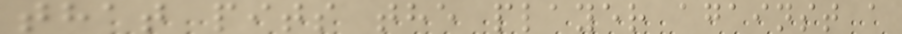that pits the player against a
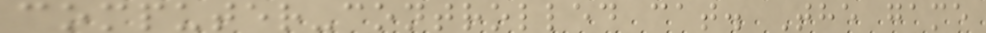computer-controlled cat. The game
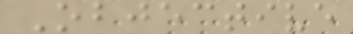Objective
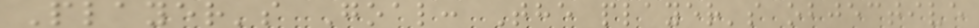Player's Goal: The player's objective
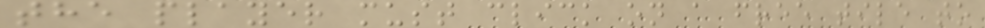the player must click on a free tile to
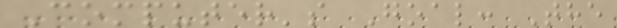Computer's Goal: The
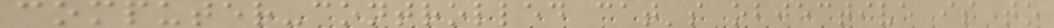computer-controlled cat's objective is to
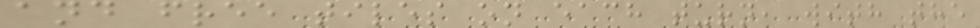and free tiles on each turn, with the
